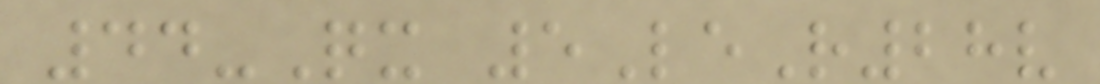44-Qx 5LeR28v
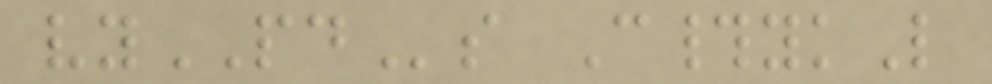vyPDs C#ykL
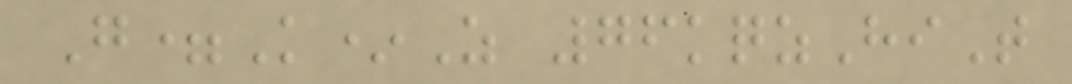G=K*Z 76kqzHiT
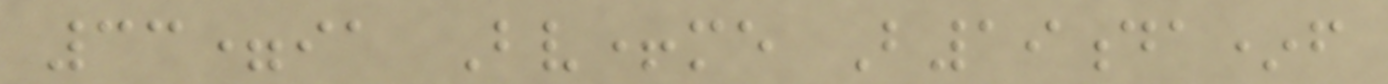33=ia Bv+me B19da*f
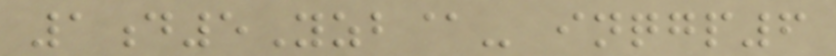1d5Yzb@- inqgp6
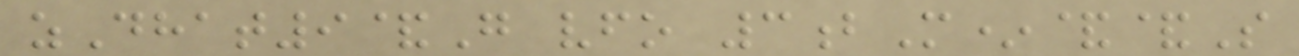zDhat9&G vfo 3bM*&&S
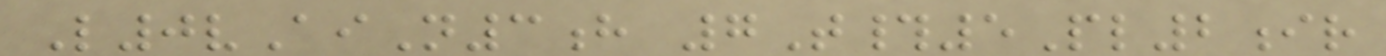L0vAiN3h 7T#5Pl2ir
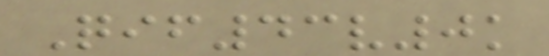Qif43v0k
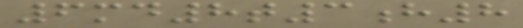6md8t3h8
